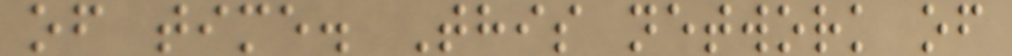of time. This network of
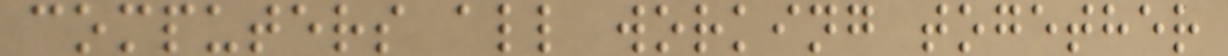computers all working together
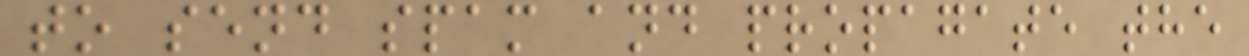to send spam and propagate the
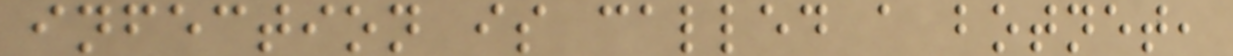infection is called a botnet,
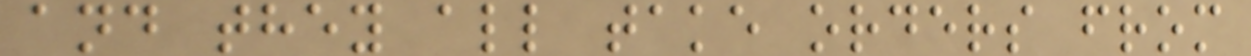and they all take orders from
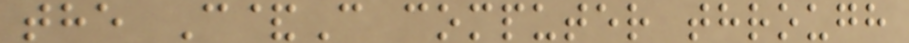the C&C computer through
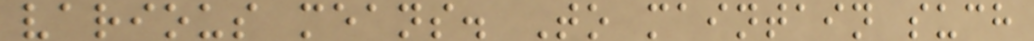various means. To maintain such
